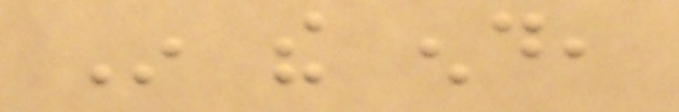In the end,
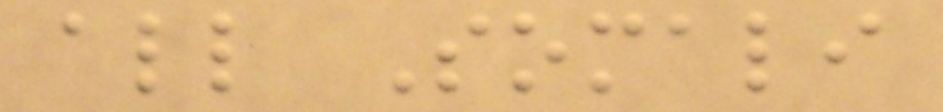all Somali
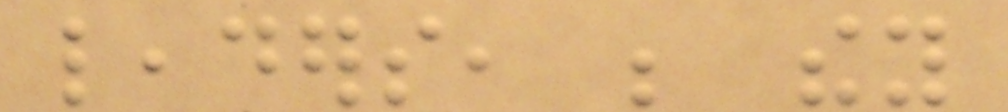leaders, be they
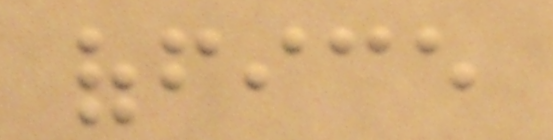office
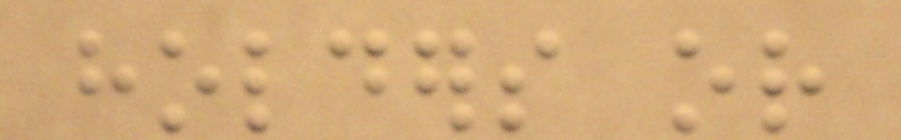holders or
